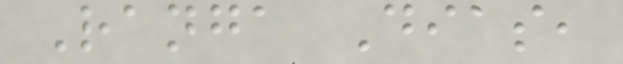Ranga Dias,
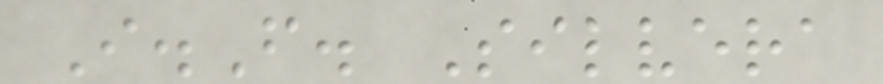I.F. Silvera
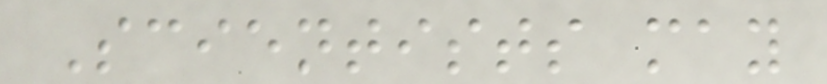Scientists may
